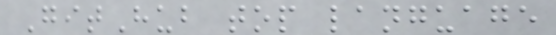GitHub top language
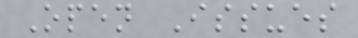Open Issues
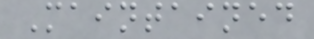Maintained
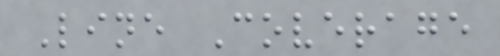Line Coverage
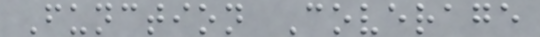Function Coverage
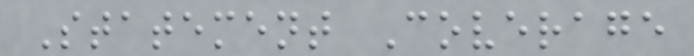Statement Coverage
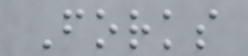Forks
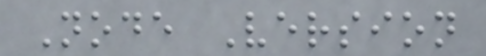Node Version
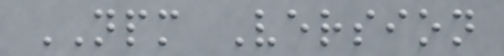NPM Version
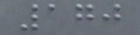170
